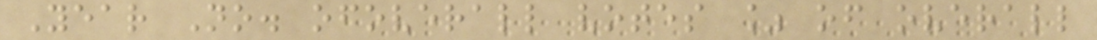Year No. ofoverall votes % of overall
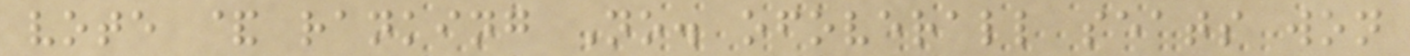vote & ranking No. ofoverall seats won
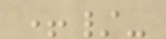+/-
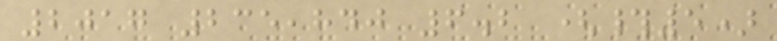2017 235,840 6.2 (#5)
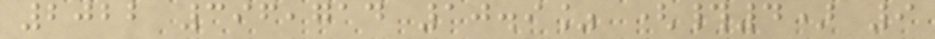2022 396,714 10.9% (#4) 9
